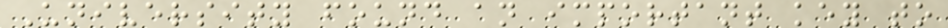University found an important key to
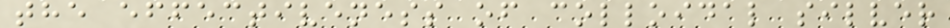the effectiveness of colloidal silver
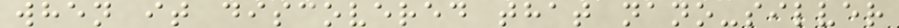when it discovered that nano-silver
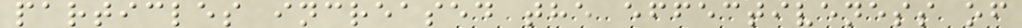particles increased the effectiveness of
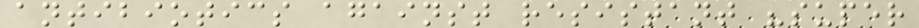antibiotics against resistant "super
